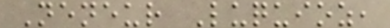Neneur Luquioz,
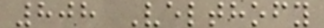808 Velthofy
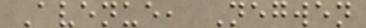Avenue, Negwen
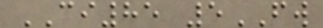CI85 5FW
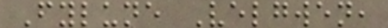Fylune Velgwen,
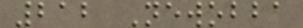212 Newobba
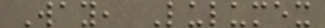Way, Lulumex
